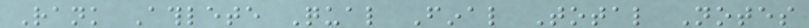Rank Athlete Qual Final Total Notes
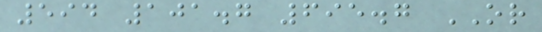594 101.7 695.7 OR
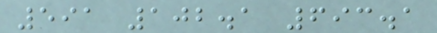591 102.1 693.1
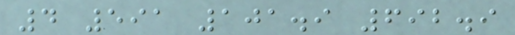4 591 101.9 692.9
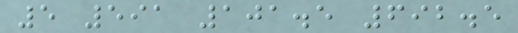5 591 101.5 692.5
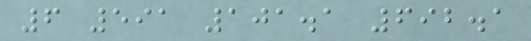6 591 101.1 692.1
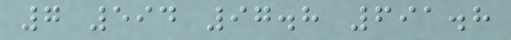7 594 97.8 691.8
